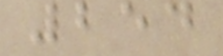254
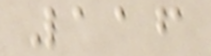116
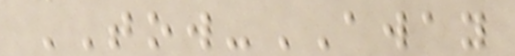TOW-AWAY
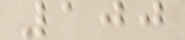100
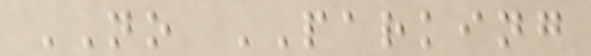NO PARKING
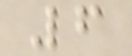6
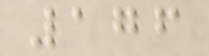176
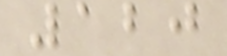120
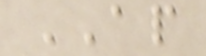AP
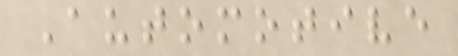Automotive
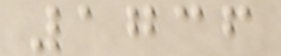1736
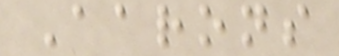Aarons
